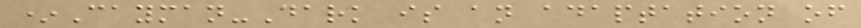*Cayman-Dark is an adaptation of
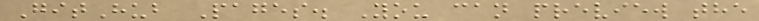GitHub Pages. You can preview the
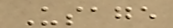Usage
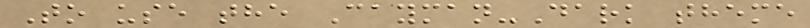To use the Cayman-Dark theme
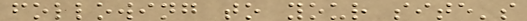following to your site's
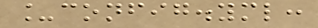_config.yml:
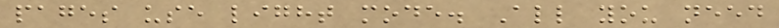pages use light mode. All you need
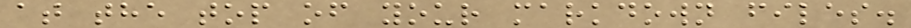at the top of your markdown files.
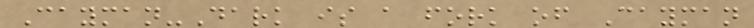Cayman-Dark is a fork of Cayman
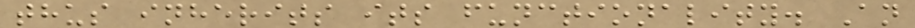thus inherits its functionality. An
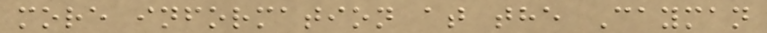more information at the Cayman
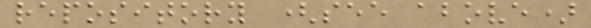repository (see above)
